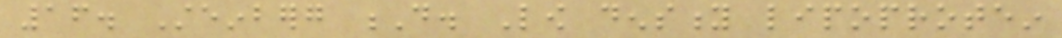16. Steinberg D. Low density lipoprotein
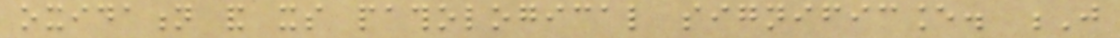oxidation and its pathological significance. J
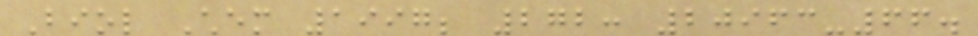Biol Chem 1997; 272: 20963-66.
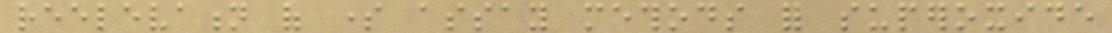reelevation of some assay methods for superoxide
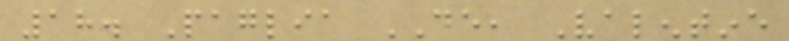18. Paglia DE, Valentine
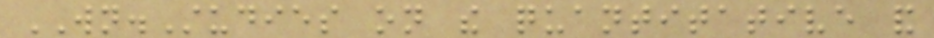WN.Studies on the quantitative and
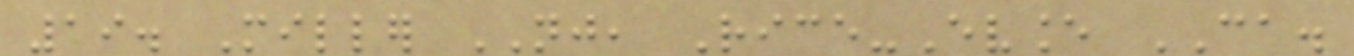19. Miller NJ, Rice-Evance CA.
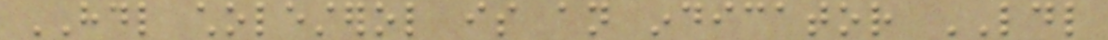HDL cholesterol is an indicator LDL
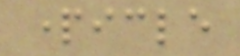particle
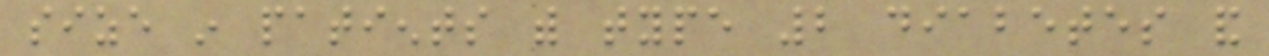size in patients with type 2 diabetes and
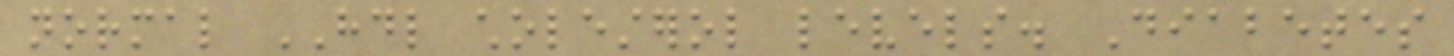normal HDL cholesterol levels. Diabetes
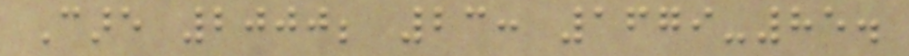Care 2000; 23: 1679-85.
